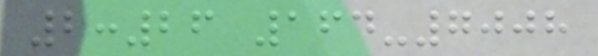2:26 164-7008
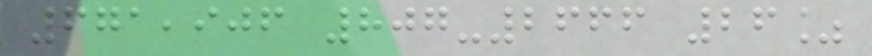671,906 807-2666 26%
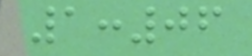1:06
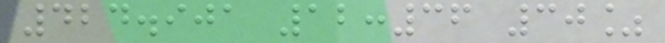424.901 12:36 30%
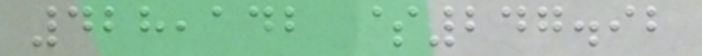428,142 $247.92
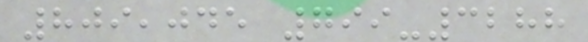809,045 799-3288
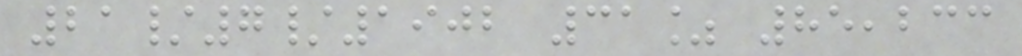21/7/1902 31% 85,233
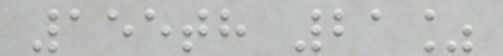155th 21%
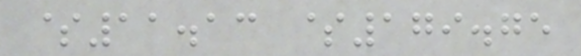$11.13 $179.75
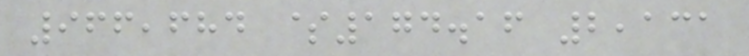966,684 $174.16 2,131
